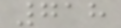718
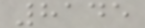8145
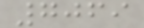7069
